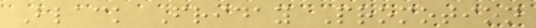Black Friday Promotion
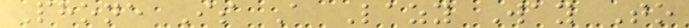Phone Is A Lazy Way To
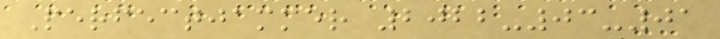Perfectjammer 2022-03-01
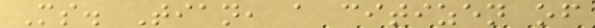Ms. Tian, a citizen of
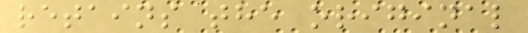retains the original
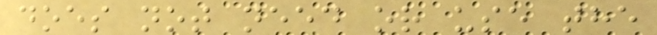does not need or use the
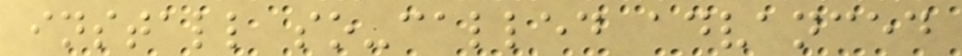install so-called advanced
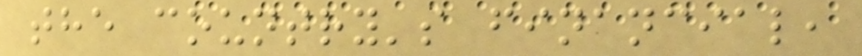the country's financial,
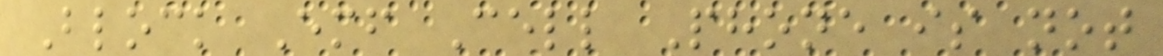Block Emf Cell Phone is not
